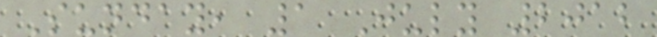Sunday, 1 July 2012
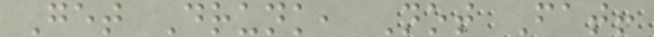Get Drunk, Not Fat!
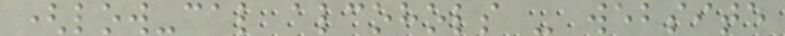(low-cal alcohols - website
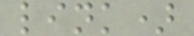link)
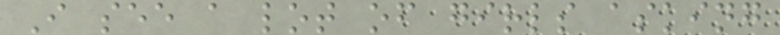I see a lot of girls asking
